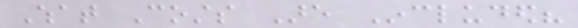What Costs Are Included?
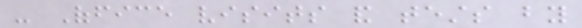- Office visits and tests by
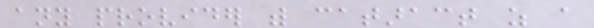any provider with cataract as a
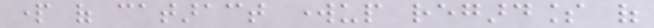part of cataract workup regardless of
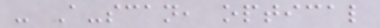- A-scan, optical
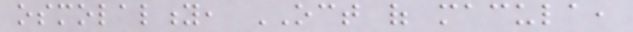osmolality, OCT of macula,
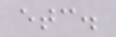etc.
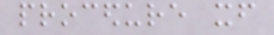procedure itself
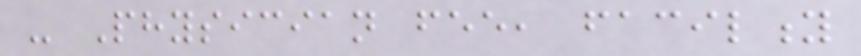- Physician fee, facility
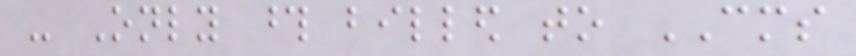- Only those billed to CMS
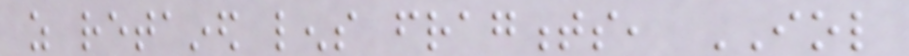as retained lens fragments, IOL
